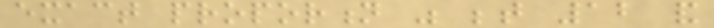exact proportion was between 12 and
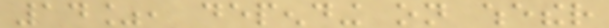14%, depending on whether
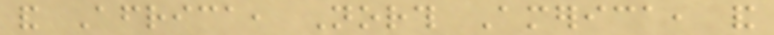and Africa, North America, and
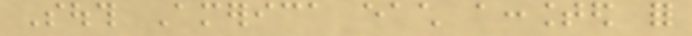South America each accounted for
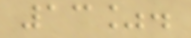13%.
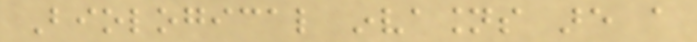Biological invasions are a
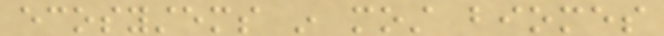ecosystems in most biomes
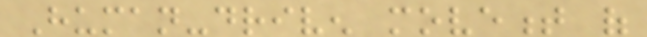Human-driven movement of
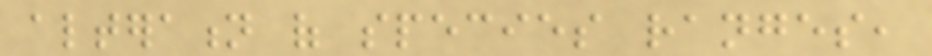alteration of species ranges,
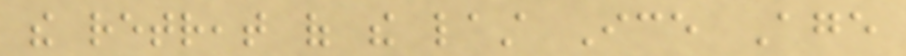the retreat of the last Ice Age
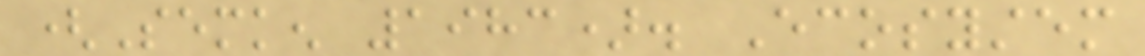(Semken 1983). Ecosystem
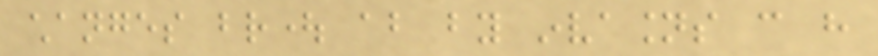changes brought about by invasions can have
